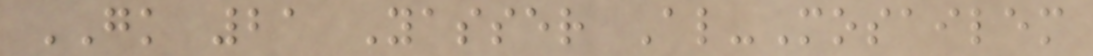GK 21 Yasser Al-Mosailem
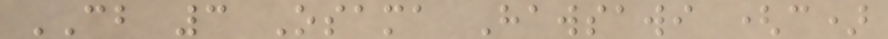CB 3 Osama Hawsawi (c)
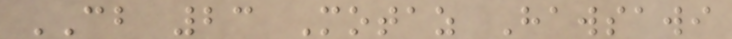CB 23 Motaz Hawsawi
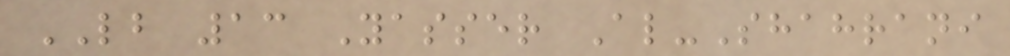LB 13 Yasser Al-Shahrani
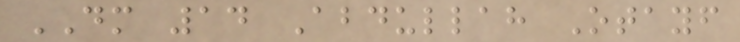DM 14 Abdullah Otayf
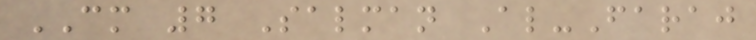CM 7 Salman Al-Faraj
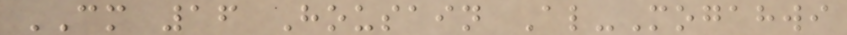CM 16 Housain Al-Mogahwi
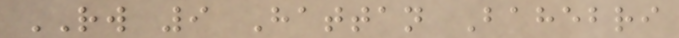RW 9 Hattan Bahebri
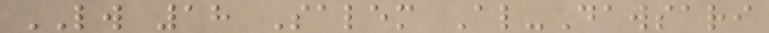LW 18 Salem Al-Dawsari
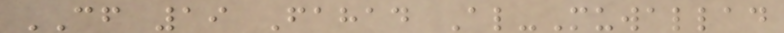CF 19 Fahad Al-Muwallad
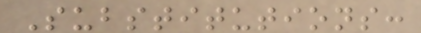Substitutions:
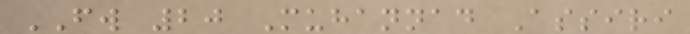FW 20 Muhannad Assiri
